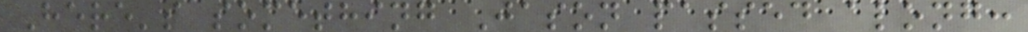Here's something Jason passed along:
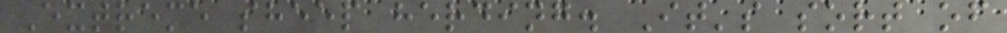Extreme sheep herding. It's sort of
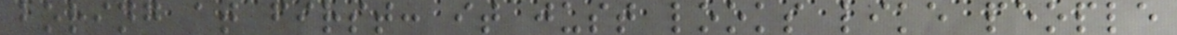boring at first: it just looks like people
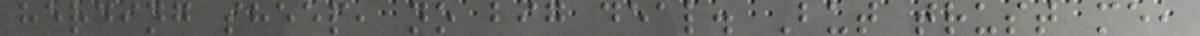herding sheep, no big deal. But trust me,
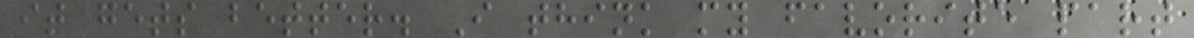it gets better. I think my favorite part
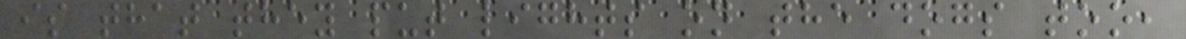is that they put lights on the dogs too,
